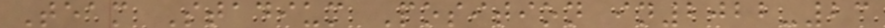Team Stadium Position in2022-23
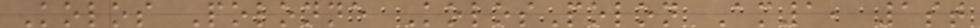Kolos Polonne KolosPolon Am1, 1st
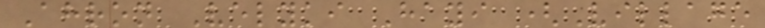Ahron Velyki Hayi (Village
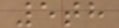5th
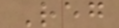Reg
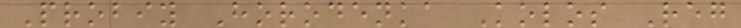Probiy Horodenka Kolos Reg
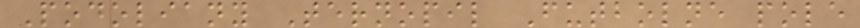Podoliany Ternopil Futbolne pole
